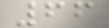66
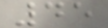45
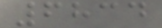6834
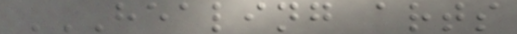HEALING ARTS
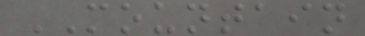MOUNTAIN
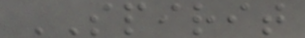SPIRIT
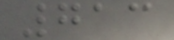713
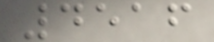4516
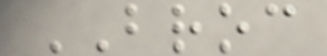BROC
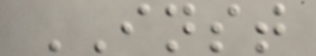INST
